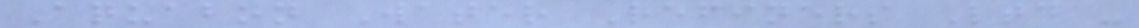Aquabon Water Refiners Ltd -
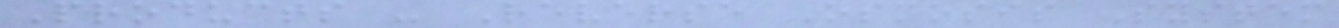Products - Reverse Osmosis System
